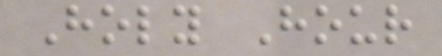Holy Hour
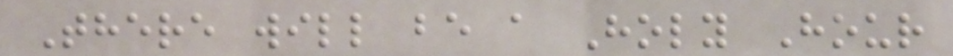There will be a Holy Hour
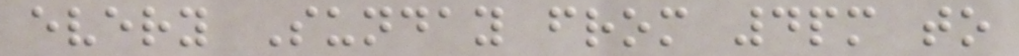every Sunday from 4pm to
